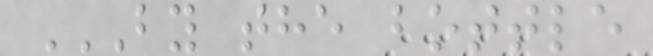BY THE BOTTLE
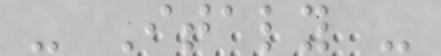- Italy -
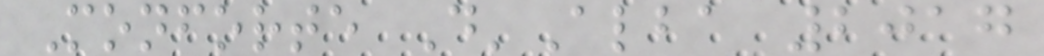Monforte D'Alba 2017
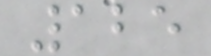125
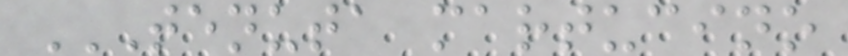TENUTA MARTUCINO
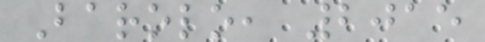Barolo, 2015
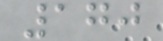170
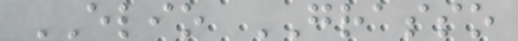ELIO GRASSO
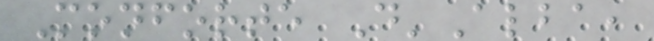Monforte D'Alba,
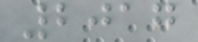2017
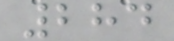284
